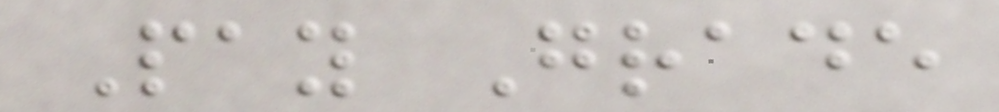Pay Grade
